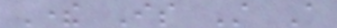There Is Still A
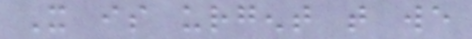It is urgent that we
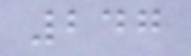247
